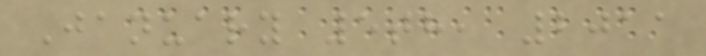January 5th, 2011
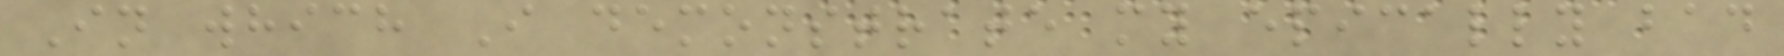In which I demonstrate my epically bad
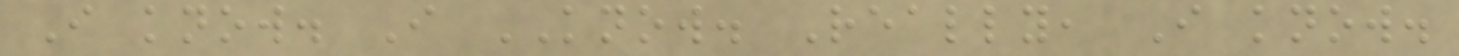I know. I KNOW. Really, I know.
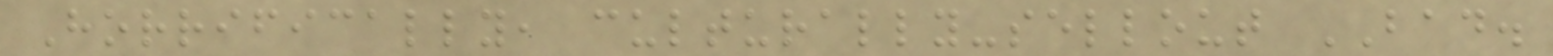Horrifically, culturally-sellout BAD.
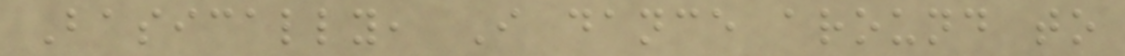Basically, I dance around to
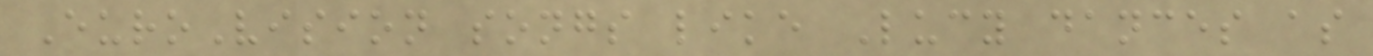EuroVision songs like Lucy dances as
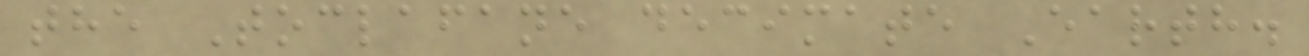the Toclafane decimate Earth.
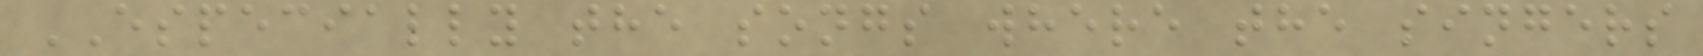ESPECIALLY the songs where the singers
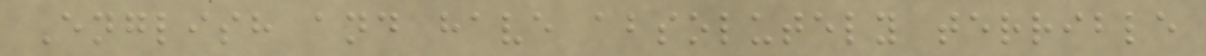English and have absolutely terrible
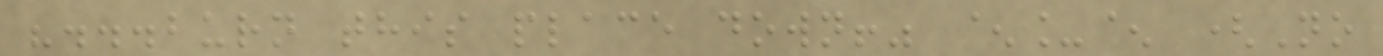"...burn this place down!" ^_^ (No
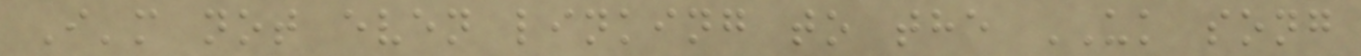I'm not even linking to the UK song
